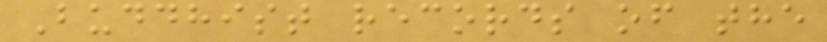Buddhist records of the
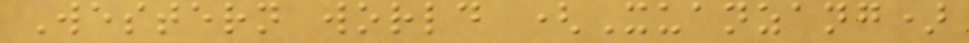Western world (Xuanzang)
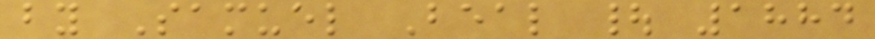by Samuel Beal | 1884
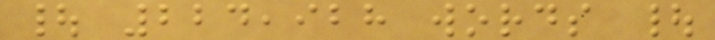| 224,928 words |
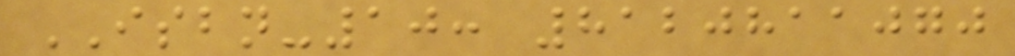ISBN-10: 8120811070
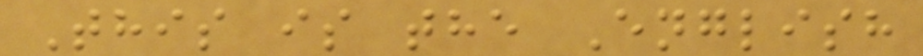This is the English
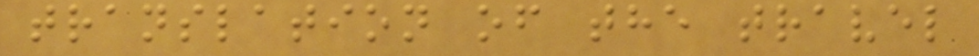translation of the travel
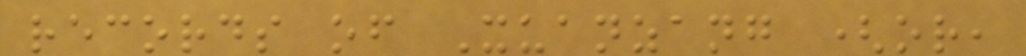records of Xuanzang (or,
